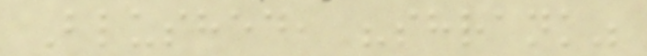Blushed, "shrank"
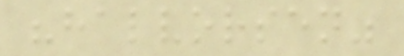"halvorsen"
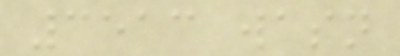3513 wasn
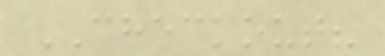CHECKOUT?
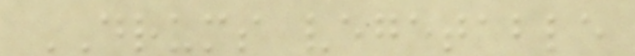DRUMS vegetable
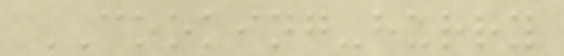COOKING-hurry
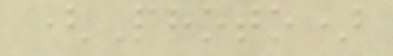(Photo)
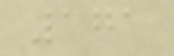171
